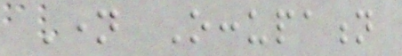Name Occupation
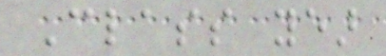Class year
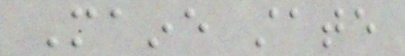Maine state
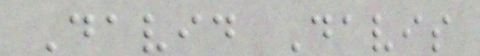David Davis
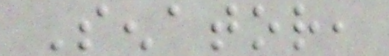Senator,
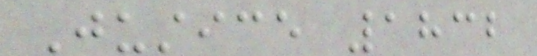Justice 1832
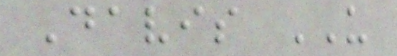Davis US
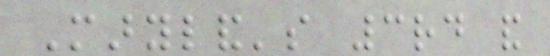Maryland's 3rd and
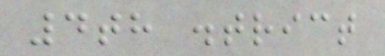4th district
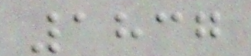1837
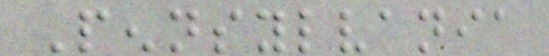Pennsylvania
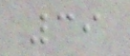39
